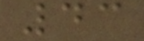43
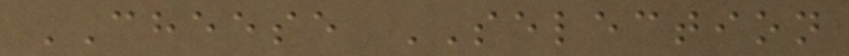CHEESE SELECTION
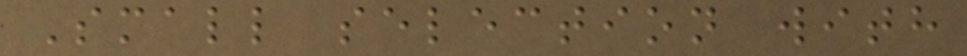Small selection with
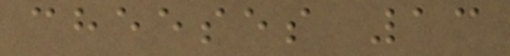cheeses 13
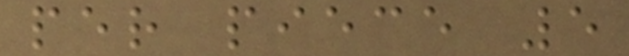per piece 5
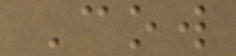Cow
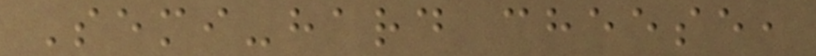Semi-hard cheese,
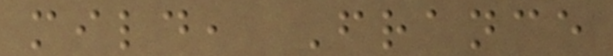mild, France
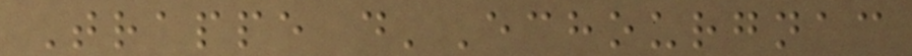Trappe d'Echourgnac
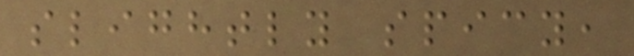slightly spicy,
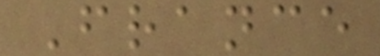France
